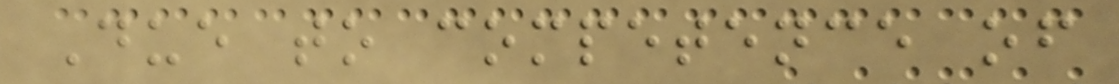Due to competence of
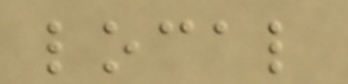local
